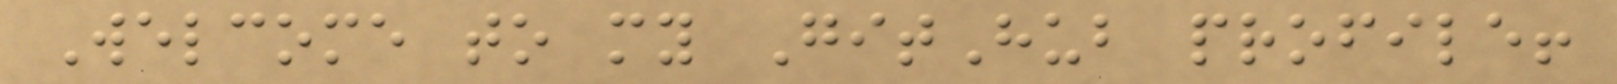Welcome to my GitHub profile!
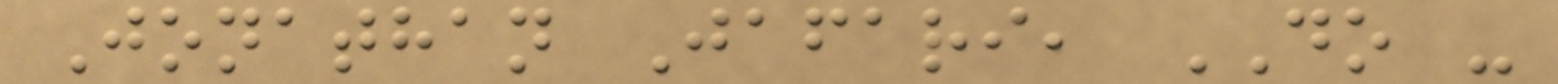Jonathan Jafari, DO -
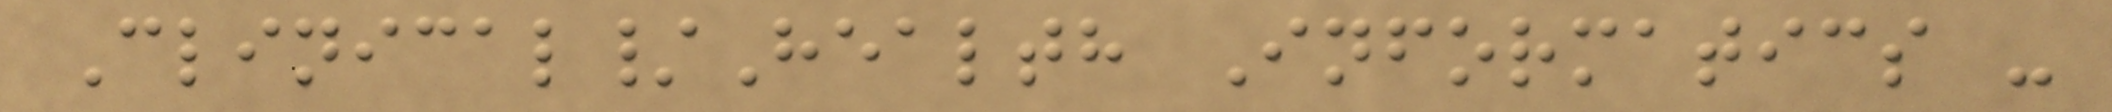Clinical/Health Informatics -
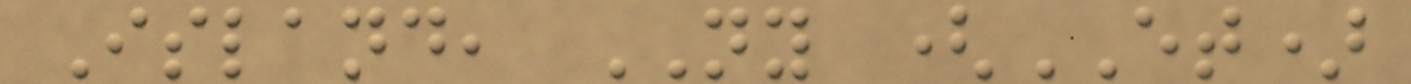Island, NY (ET)
